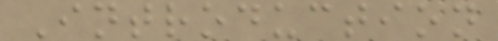Introduction
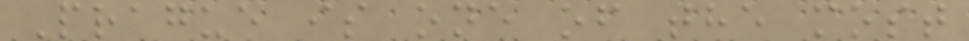Prague is one of the most
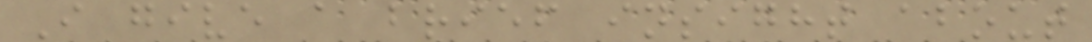I give a brief insight about
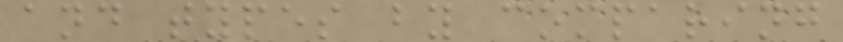and types by comparing
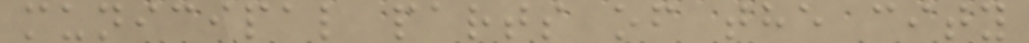municipal parts of the city
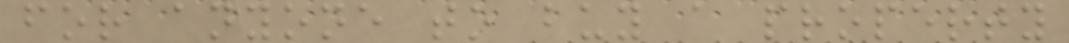for anyone to buy a property
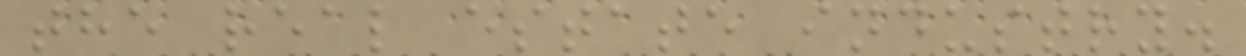the real estate industry.
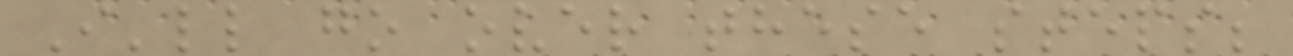I'll go over these steps;
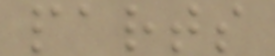parts
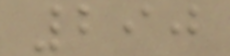290
